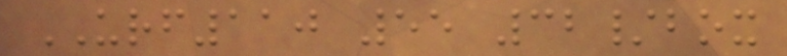URF110 55 32/box
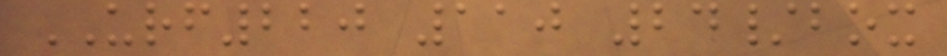URF220 110 24/box
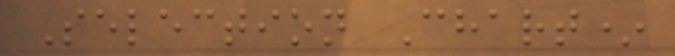Selection Chart*
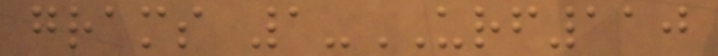grams 1-URF110
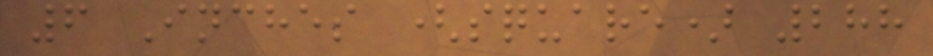6 Inches (square) 288
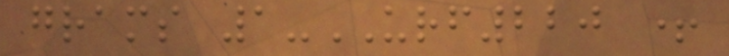grams 1-URF220 +
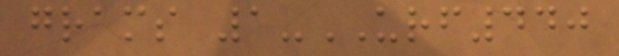grams 1-URF440
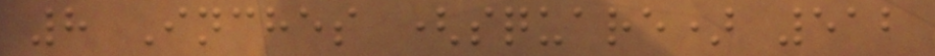8 Inches (square) 512
